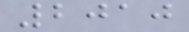2010
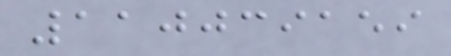110039159
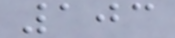103
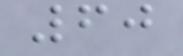60
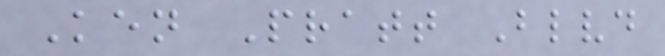Ken Pratt Blvd
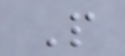P
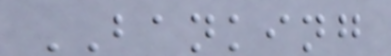BANKING
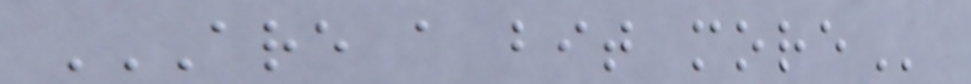ARE A BIT MORE
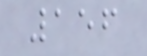156
